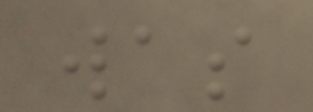was
